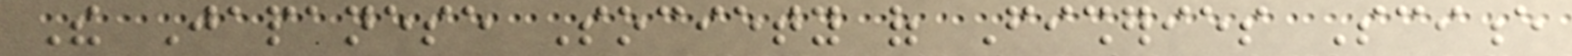The Japanese Society of Fisheries Science
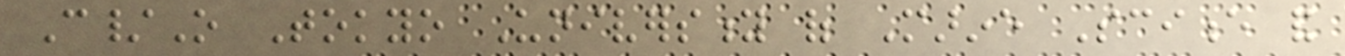C/O Tokyo University of Marine Science and
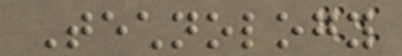Technology
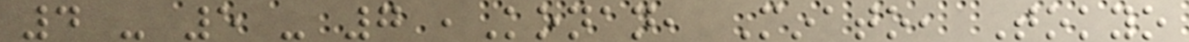4 - 5 - 7 ,Konan, Minato, Tokyo
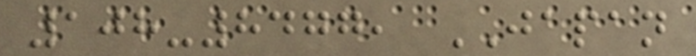108-8477, JAPAN
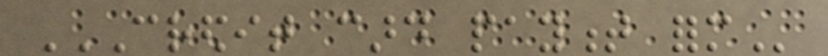CREDIT CARD PAYMENT FORM
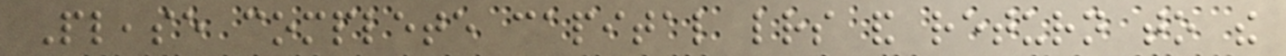Please complete capital letters and return to the
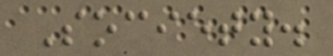Society.
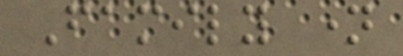Family name
